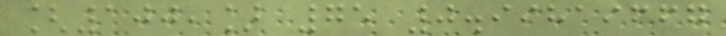[100,] 75 0.99819667
